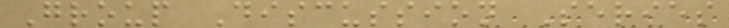Group Discussion Series
